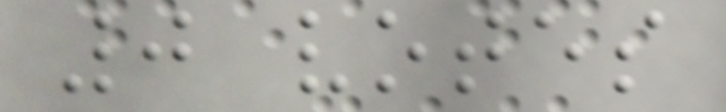0 votes
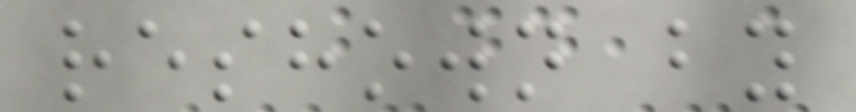reshown by
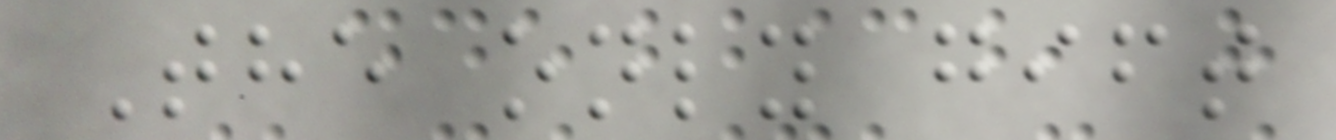The only gift
